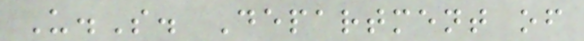U.S. Department of
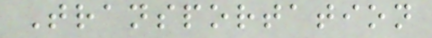Transportation
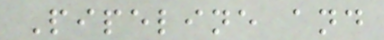Pipeline and
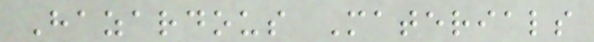Hazardous Materials
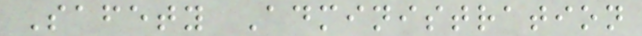Safety Administration
